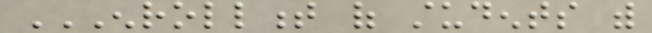ENROLLMENT OF STUDENTS WITH
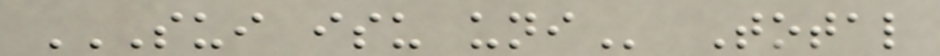SUI ISU UNI Total
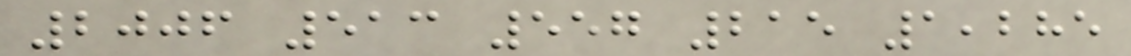2006 513 557 215 1,285
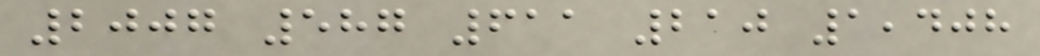2007 587 611 210 1,408
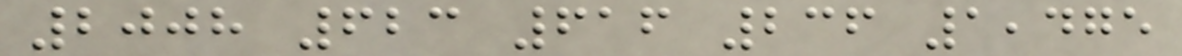2008 623 616 236 1,475
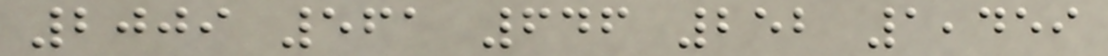2009 561 646 252 1,459
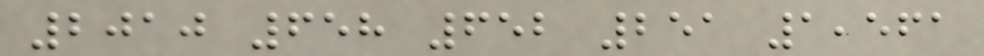2010 658 652 251 1,561
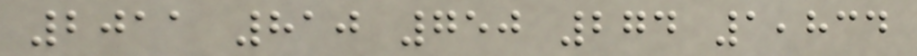2011 810 750 274 1,834
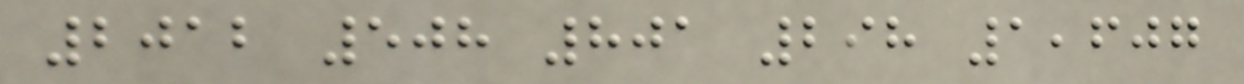2012 508 801 298 1,607
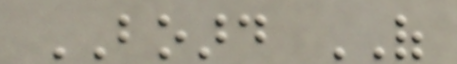BOARD OF
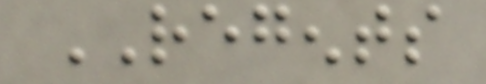REGENTS
